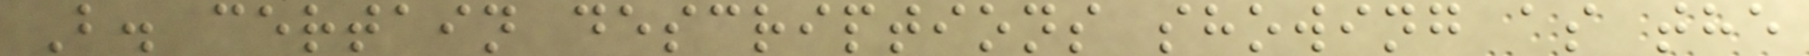B. certain descriptions showing as the
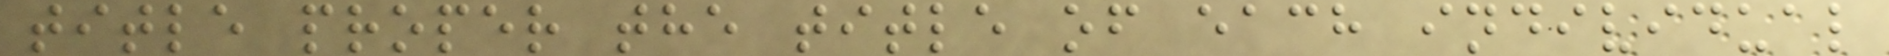title proper the title of each individual
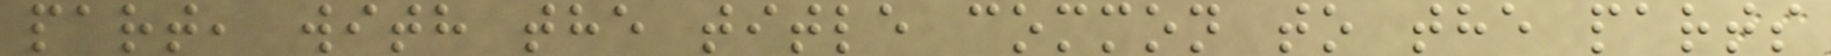part, with the title common to the parts
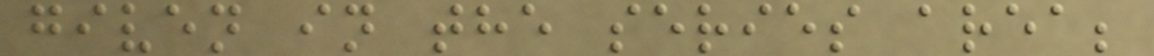given in the series area;
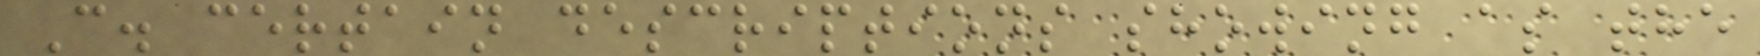C. certain descriptions showing as the
